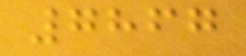7867
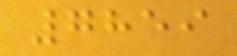7859
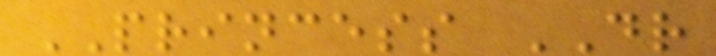PRINCESS DR
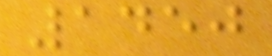1450
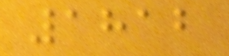1812
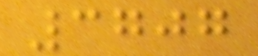3707
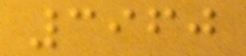3960
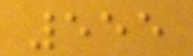555
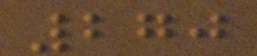270
